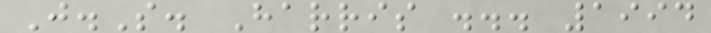J.S. Harris ... 1994
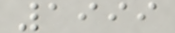1999
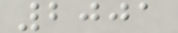2001
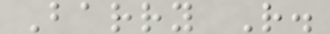Barry R.
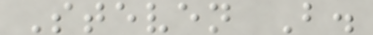Steven B.
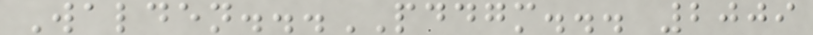Walden...PDDGM... 2009
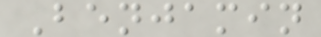Benjamin
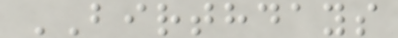BIRTHDAYS
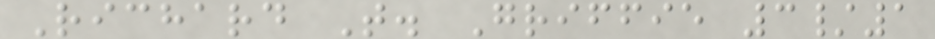Richard T. Griffie 3/1
